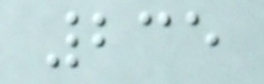235
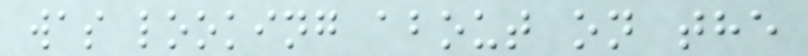was looking about on the
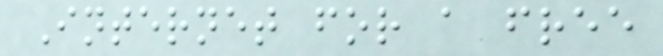Internet for a free
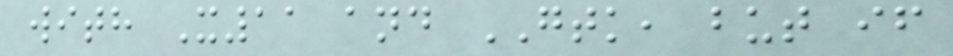with X11 and GTK, but if
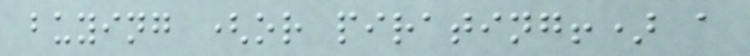buying (or pirating!) a
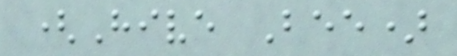(Hive Bee)
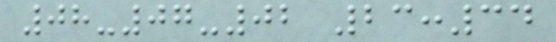08-07-02 23:34
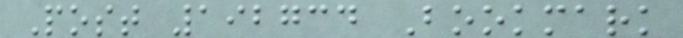Post 192734 Bookmark
